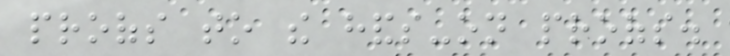proofs to the hands-on proofs.
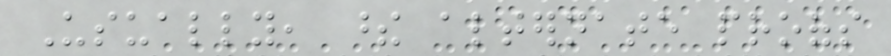Usually, these alternate proofs
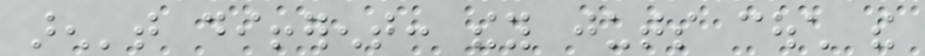aren't different: they juts couch the
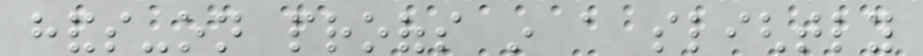hands-on proofs in a slightly
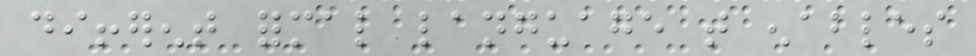different formal language that enables
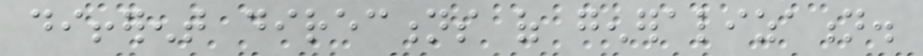different directions of generalization.
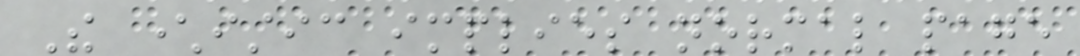The characteristic implies normal page
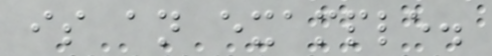is an example.
